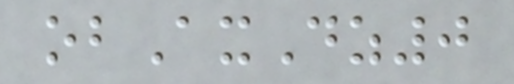obAxDz0
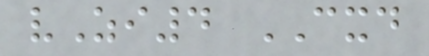vZi4 CXD
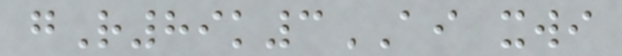gR89k3AI xwi
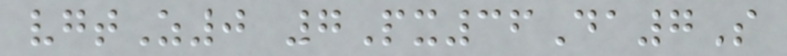vgtZ0 7Px36Da7S
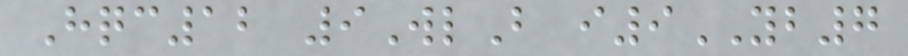Hqc12 9WlB i9YB7
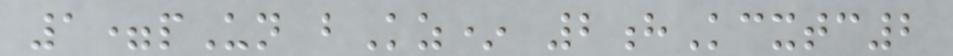1=pUn bKz* 2hKcxtc2
